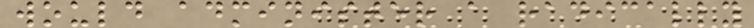would administer a radically
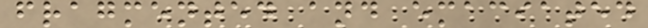fragmented and emaciated
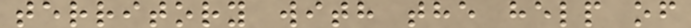territory with the help of
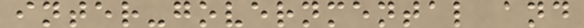inter-governmental and
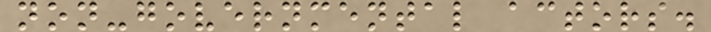non-governmental actors.
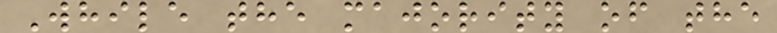While the majority of the
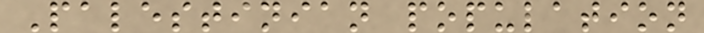Palestinian population
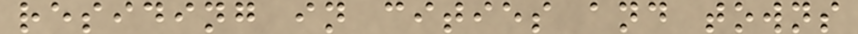residing in cities and towns
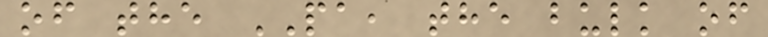of the PA, the bulk of
